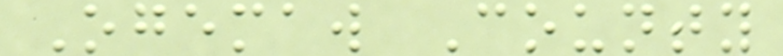Ogemaw County
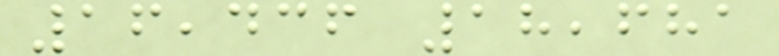16,436 18,681
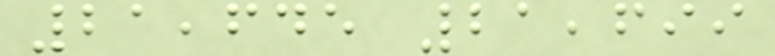21,645 21,699
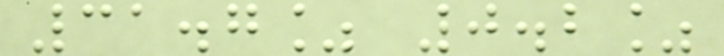31.7% 0.2%
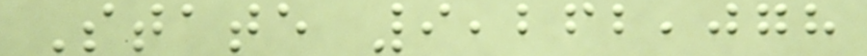State 9,262,078
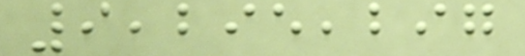9,295,297
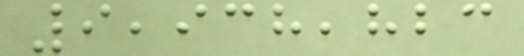9,938,823
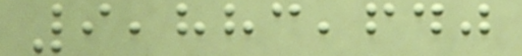9,883,640
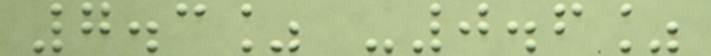7.3% -0.6%
